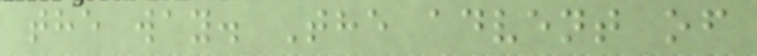the way. The advent of
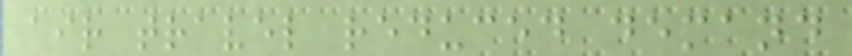air travel reduced demand
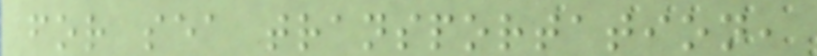for sea transportation,
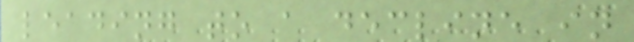leading to a decline in
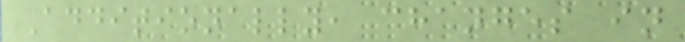Additionally, changes in
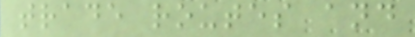trade routes and
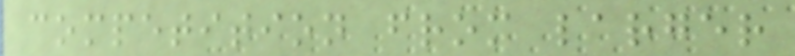competition from larger
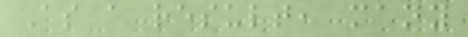As a result, many
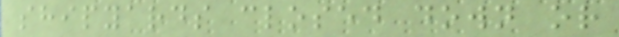shipyards closed down or
